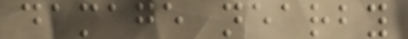damage nearby
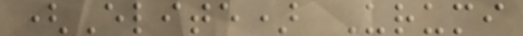(Elite) Urumi
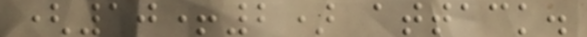(10+2) attack.
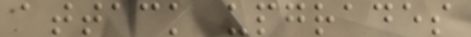attack upgrades
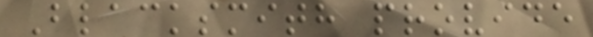Blacksmith provide
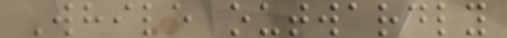While outwardly
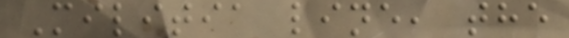Militia line, the
